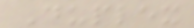Duplex
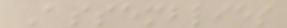Assemblies
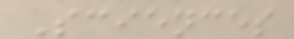Sciences
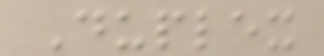Duplex
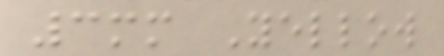3mm Yellow
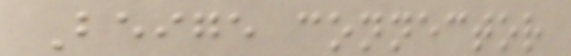Beige connector
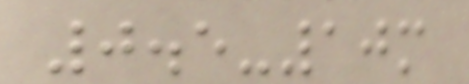0.5-10m
